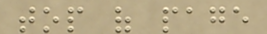top of page
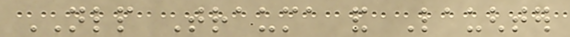NLP Trauma and Laughter
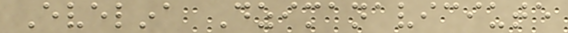Evelina Dzimanaviciute
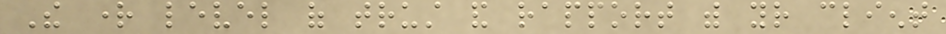The right level of trust and rapport with your client
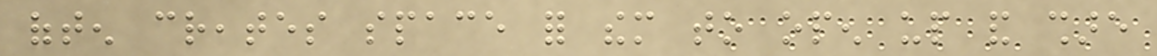often creates space for them to open up and share
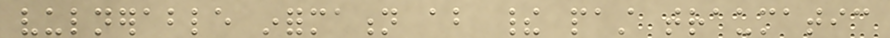vulnerable information about their past traumatic
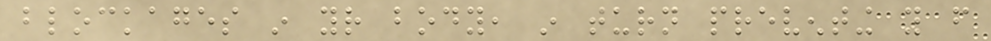blockages in your body, in turn preventing you from
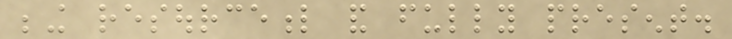being resourceful and fully present.
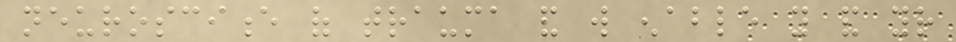neuroscience of trauma and will enable you and your
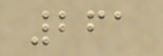261
